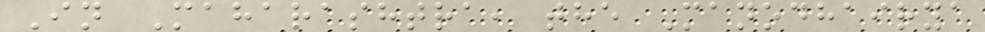In Maharashtra, the Manodhairya
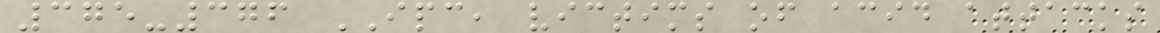375-376 IPC, victims of acid attacks
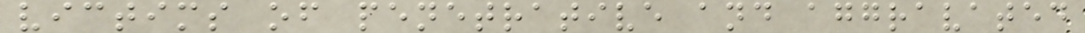victims of penetrative and aggravated
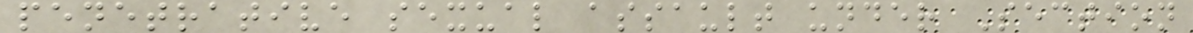penetrative sexual assault under Section
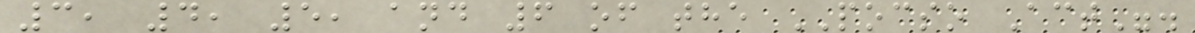3, 4, 5, and 6 of the POCSO Act".
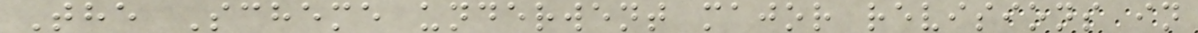The Scheme underwent major revisions in
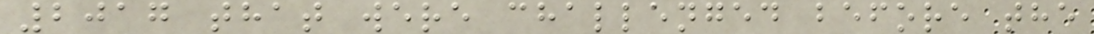2017 that were challenged before the
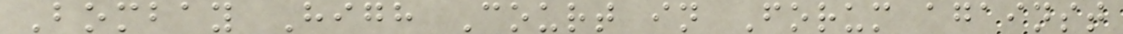Bombay High Court in Forum against
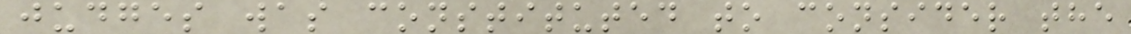judges was constituted to consider the
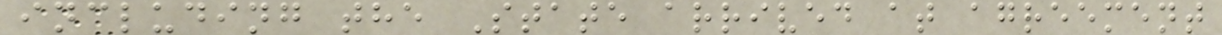including the State arrived at agreement
